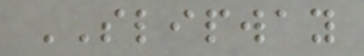SLIPWAY
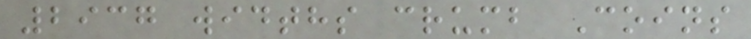2937 widths crumb Coins
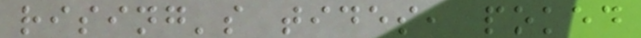rising's tides, poked
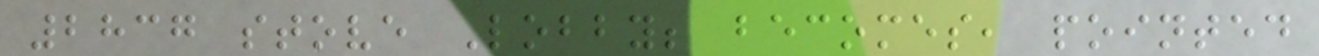2837 stove Lobby; becomes, pointed
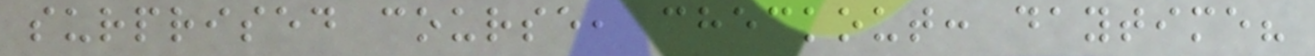surprised course, checkout: daytime?
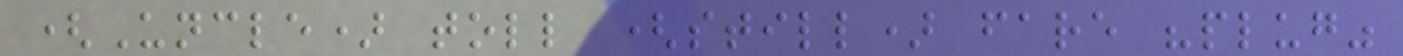(Uncle) toll (still) fare "plug"
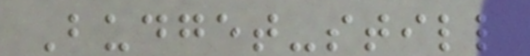Budget-still
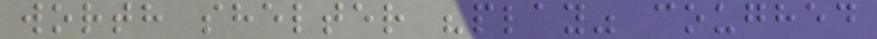worth shelter "play" coughed
